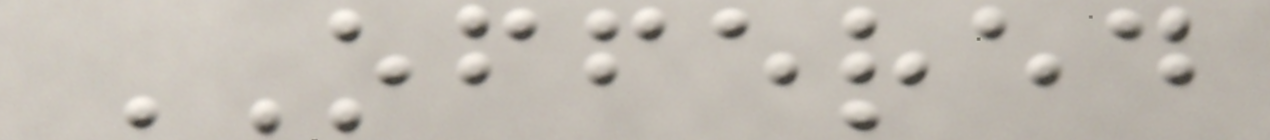OFFERED
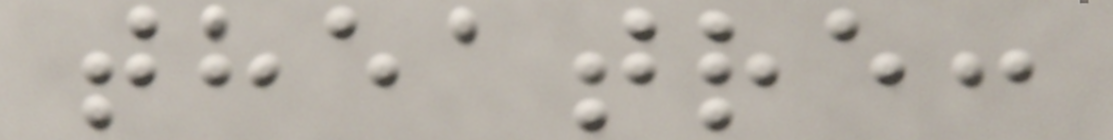theatre:
